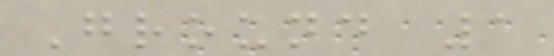Ground 1
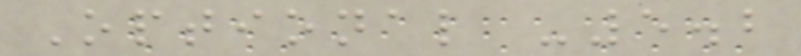Optional -5.2
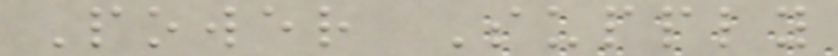Power Supply
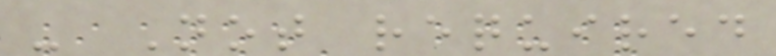- Not required
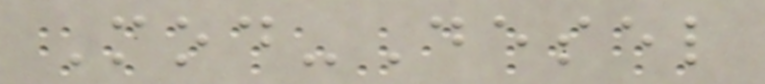Mod-Desel
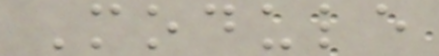Module
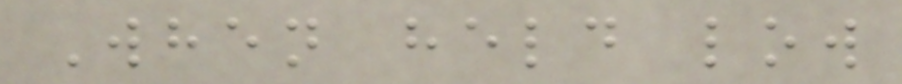When held low
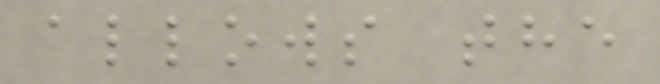allows the
